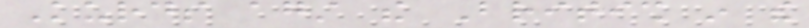Kurds against the British in the
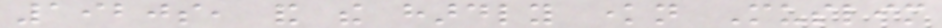1920s, and the hardly known Muslim
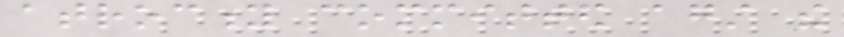atrocity committed against the
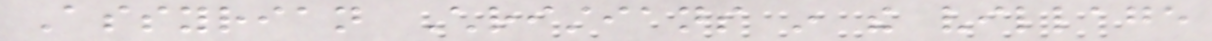Assyrian Christians in the village
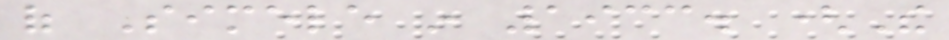of Simele in 1933. (The
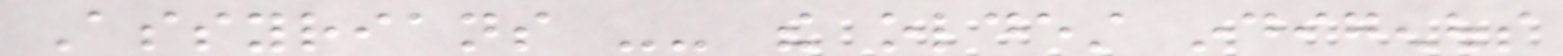Assyrians -- the oldest indigenous
